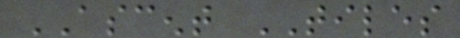ASCENT TILES
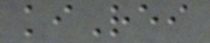kiRei
